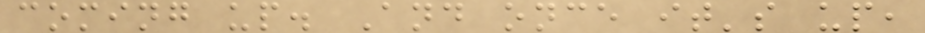coming up. And once it's up,
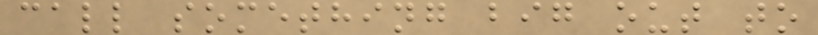call something big out to
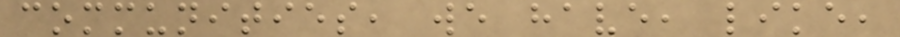communities, we have, like,
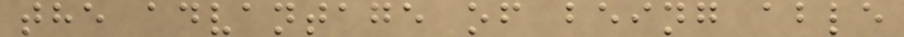the advantage of being able
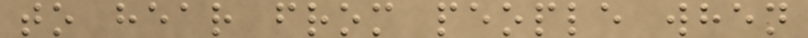to hear from people when
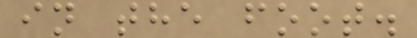in the foot.
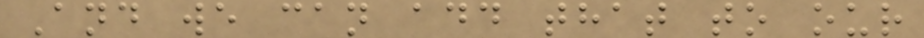And we can add that to our
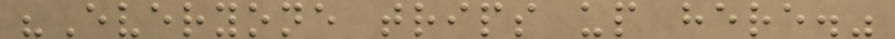"Everyone trips up here."
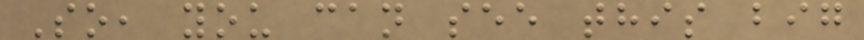So, you can see this big
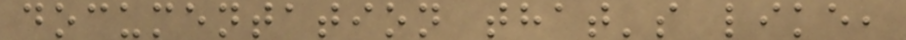documentation that's like,
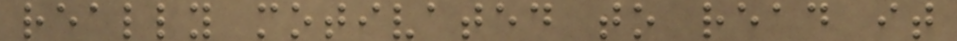really motivated to read it
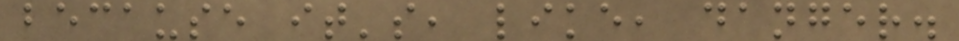because it's, like, danger.
